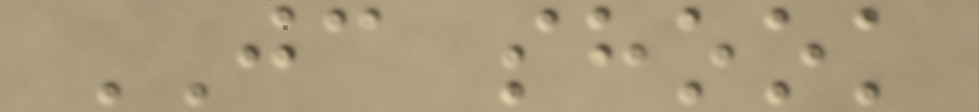JC shook
